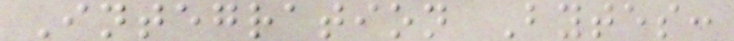Integration Bytes:
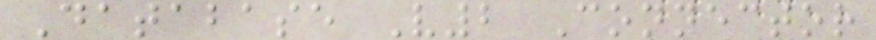Database V2 Connector
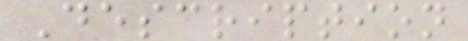Description
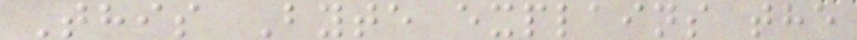This Byte explains the
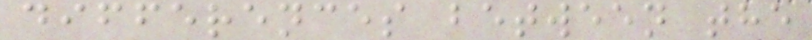differences between the
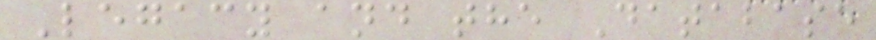Legacy and the Database
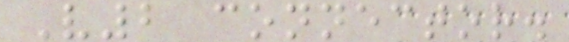V2 connector.
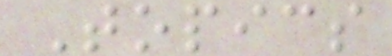Topics
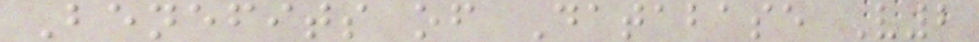Benefits of Database V2
